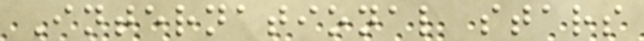International stars
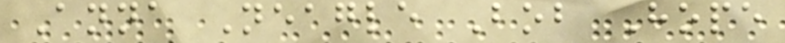Anna Neagle Bob Hope
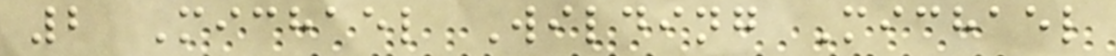2 Michael Wilding Michael
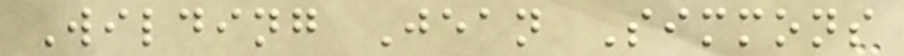Wilding Jean Simmons
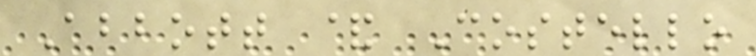Abbott & Costello
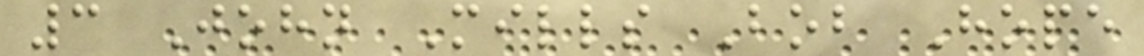3 John Mills Bob Hope
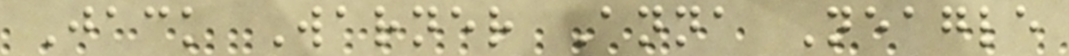Jack Warner Anna Neagle
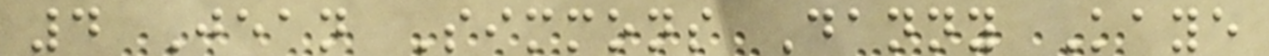4 Jean Simmons Danny Kaye
